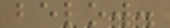below.
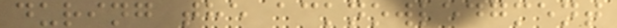during the acknowledgment
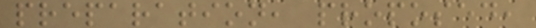preparation, proposed,
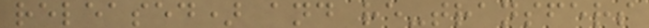released) and re-transfers
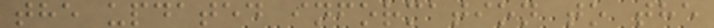the updated information to the
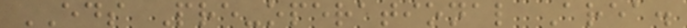EDS Pre-operational Area.
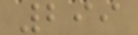299
